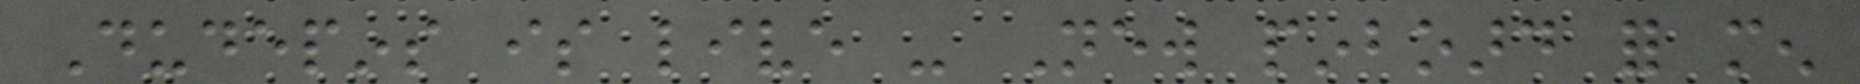Dudepins is live - New pinboard for men
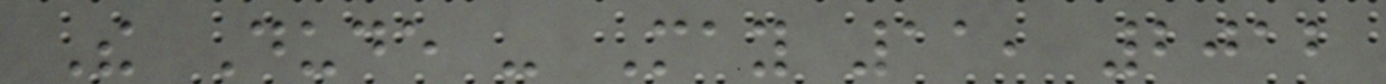The Dude - May 11, 2012
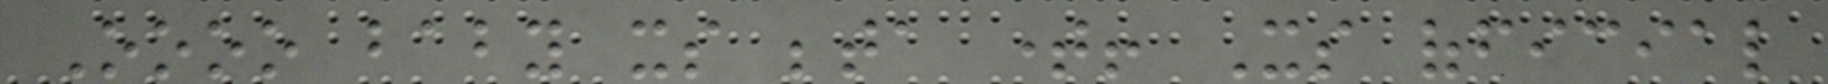Oooo baby its beta time! Its official
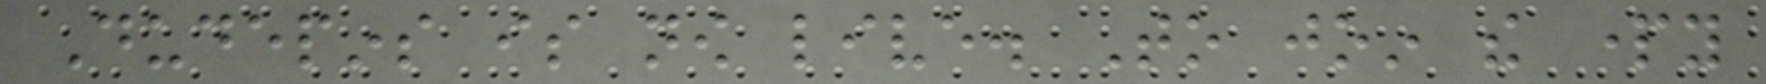Dudepins is now live. To join the party
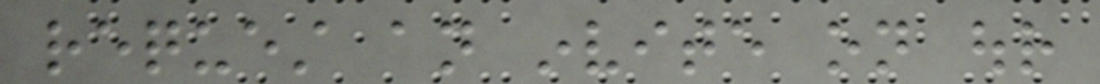request an invite on our
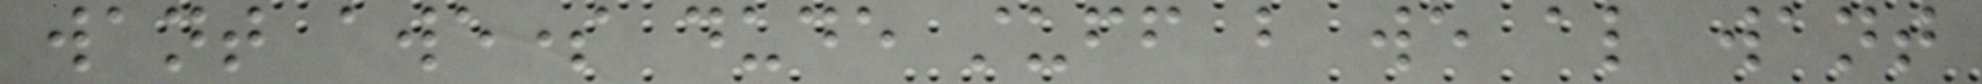want awesome dude stuff but we also want
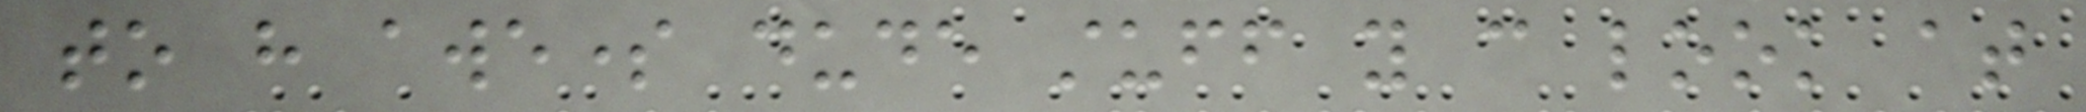to have awesome dude stuff you can look at
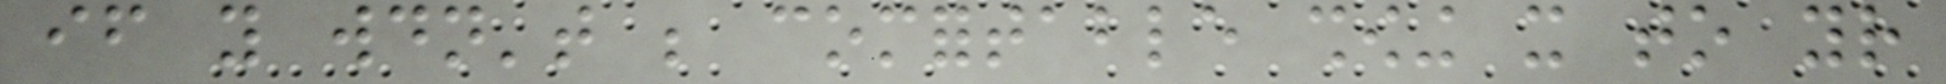if you wouldn't be comfortable showing it to your
